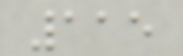115
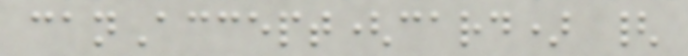canAccept(card) {
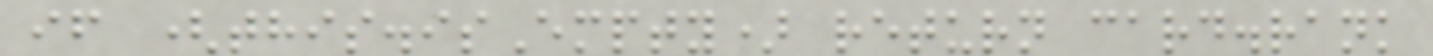if (this.isEmpty) return card.rank
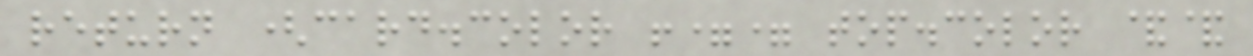return (card.color !== top.color &&
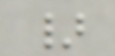}
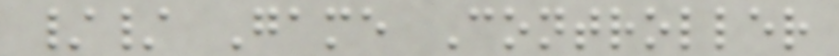// Game Controller
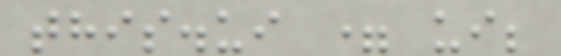this.ui = ui;
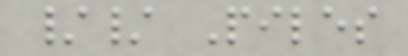// Piles
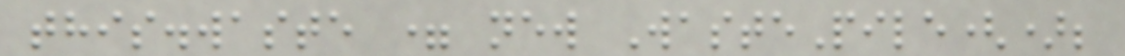this.waste = new WastePile();
